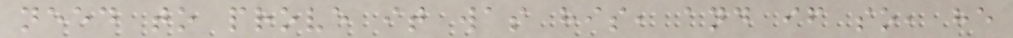need to prove it was his, and if so, he
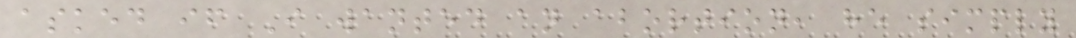asked if I wanted an abortion, he simply
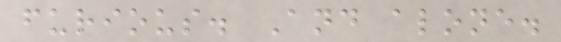furious. And alone.
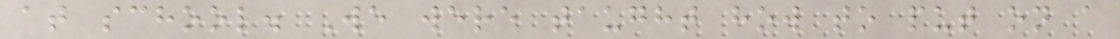at school. We were taught how to put on a
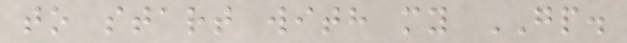to start with my GP.
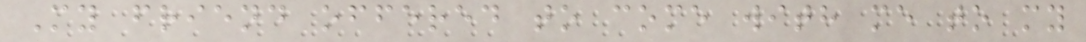My friend offered to come with me to my
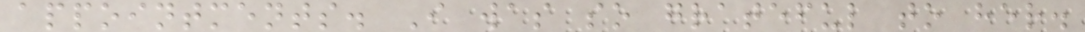appointments. I was so grateful to her.
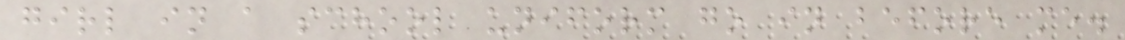girl in a school uniform go in before me.
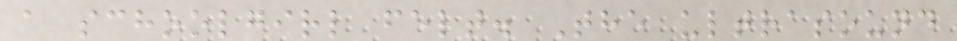a schoolgirl felt. The ultrasound
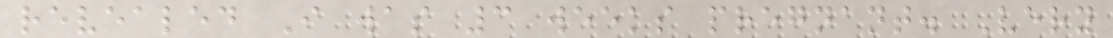revealed I was 3 weeks pregnant. Very
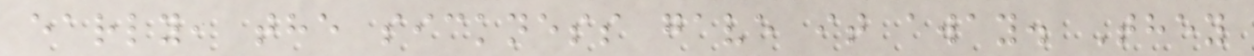early, the sickness gave it away. They
